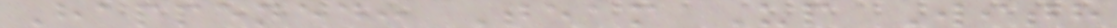Happened: Team Up With
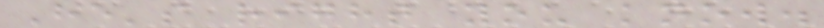He's right you know.
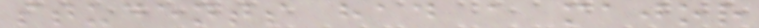students had a major
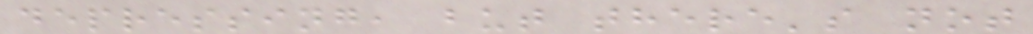depressing, but there's not
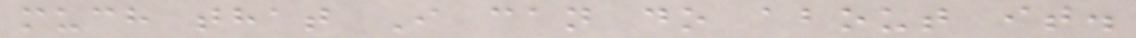much that I can do about it.
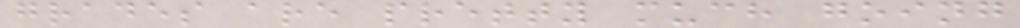grades are pretty much going
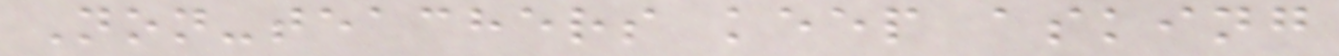Non-teachers keep asking
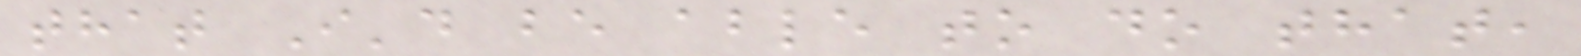that I'd be able to do that,
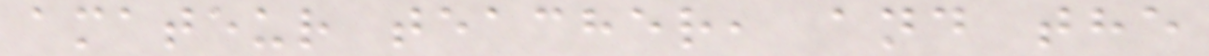amateur teacher, and the
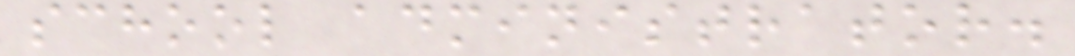school administrator.
